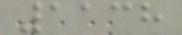1138
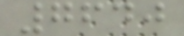7640
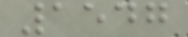1547
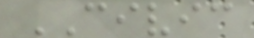CIVIC
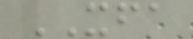XFA
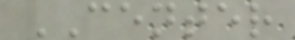CENTER
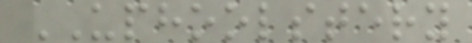UPHOOLSTERY
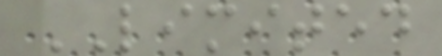LIMITED
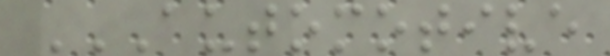AUTOMOTIVE
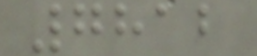7812
